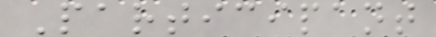Participant
